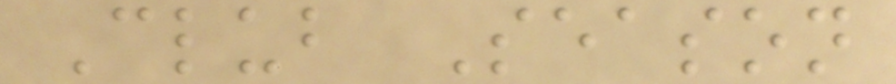Club Season
